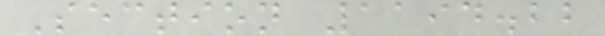Section 1194.22
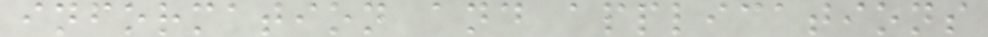information and applications
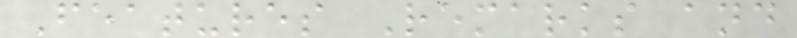Features Remarks and
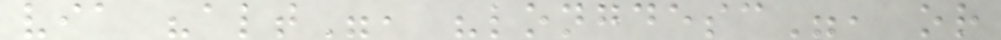via "alt", "longdesc", or
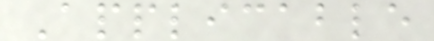Applicable
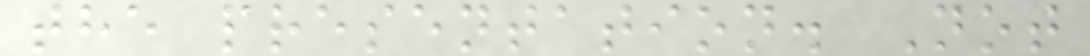the presentation. Not
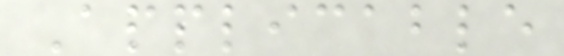Applicable
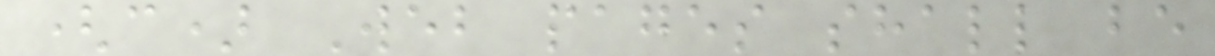(c) Web pages shall be
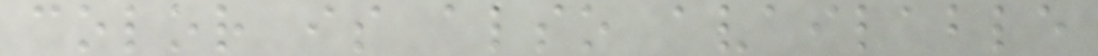color is also available
